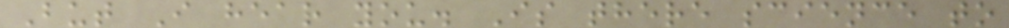But I hear you. Is there science to
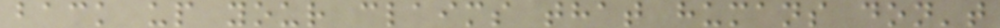back up your claims that humans don't
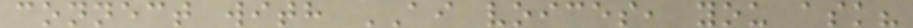connect with AI voices, you ask?
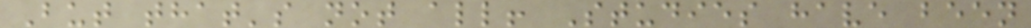But that's not all! Studies have been
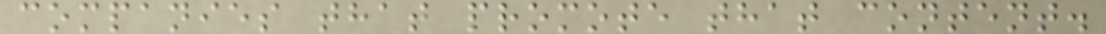companies that promote that content.
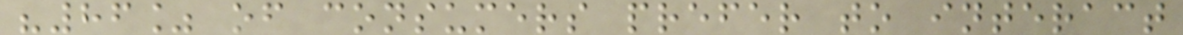"86% of consumers prefer to interact
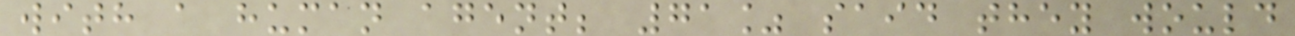with a human agent; 71% said they would
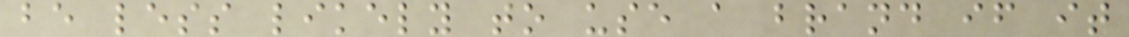be less likely to use a brand if it
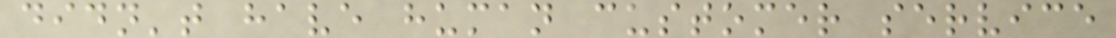didn't have human customer service
